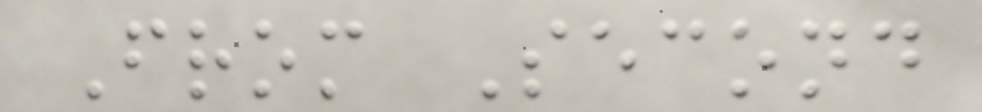From Second
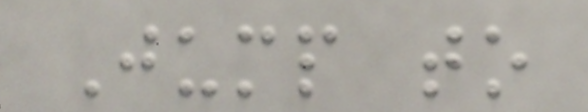Jump to
